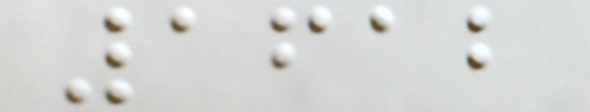1612
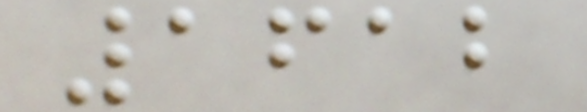1612
